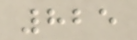825
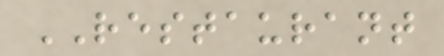RESTAURANT
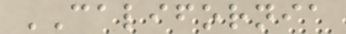CALIFORNIA
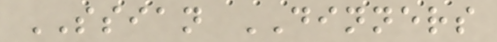SSIAN DINNERS
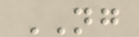NG
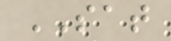SAT
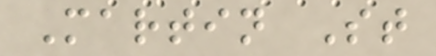Martin St
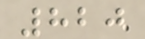820
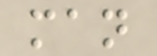man
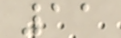11
